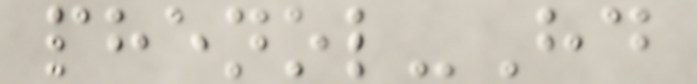phenol-Hd
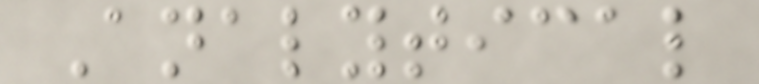Analytical
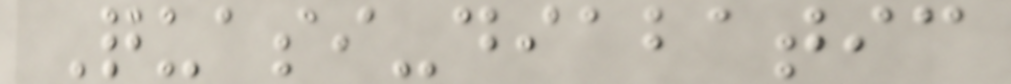Quasi-diabatic
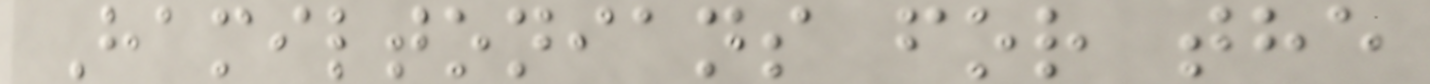Hamiltonians for the
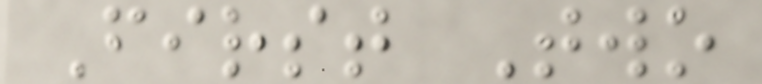First Two
